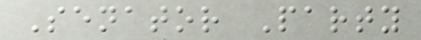Senator Party
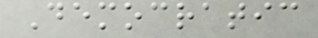Democratic
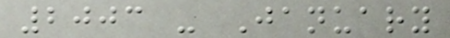2003 - January
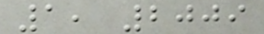1, 2009
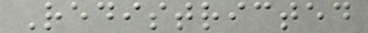Redistricted
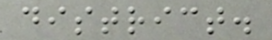district.
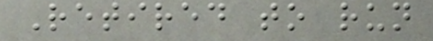Retired to run
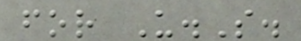for U.S.
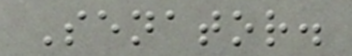Senator.
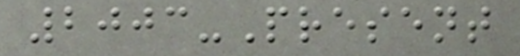2003-Present
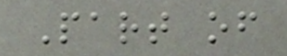Part of
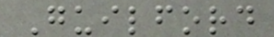Guilford
